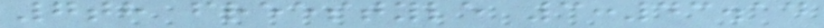7th freestyle 3:43.14
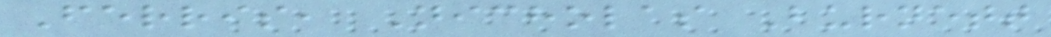Ferris, Nicholas Burnett
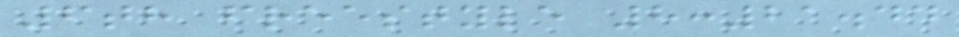6th freestyle 8:21.44
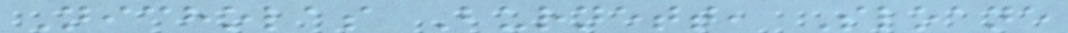Nicholas Burnett, Sloane
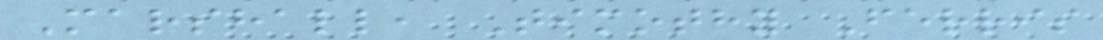Marshall, Timothy Ferris
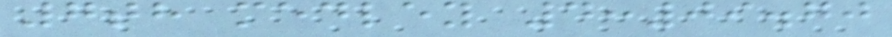7th medley 4:09.70
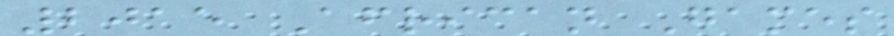2015 African Games
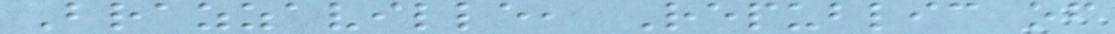Brazzaville, Republic of
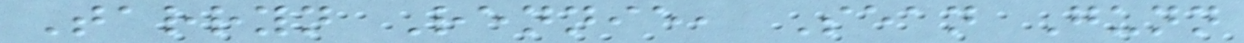Tarryn Rennie, Sean Gunn
